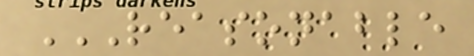REASONABLE
